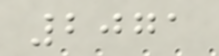2071
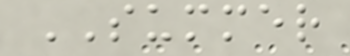SUMMER
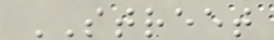STREET
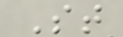St
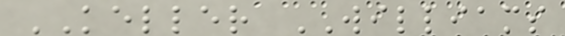KELLER WILLIAMS
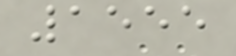1555
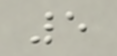5
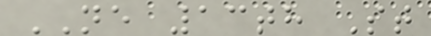NE 13th St
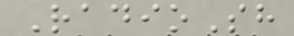RadioSh
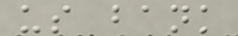us bank
